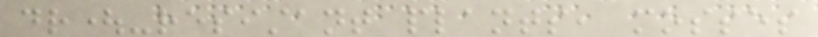drought-resistant plants, mosses
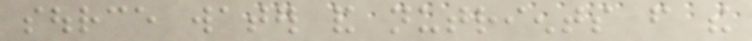source water and nutrients from the
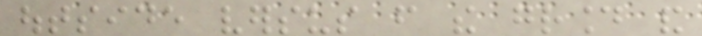outside versus from the ground and
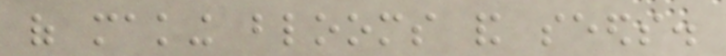of making blooms and seeds.
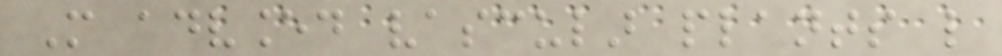More advanced vascular plants like
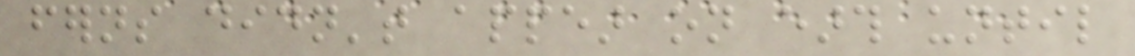ferns didn't appear on earth until
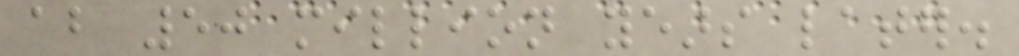about 50 million years later.
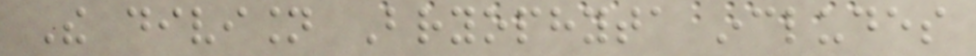The division Bryophyta includes
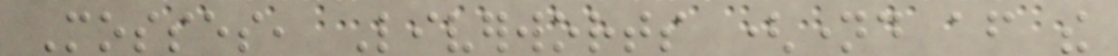Mosses, Liverworts (named after the
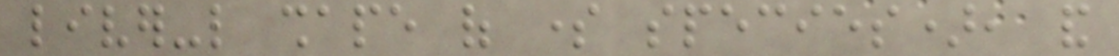liver-like shape of some species), and
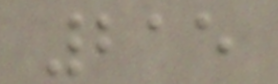215
